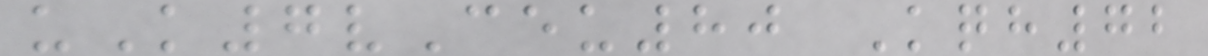uK7vCeu80 Kqh72
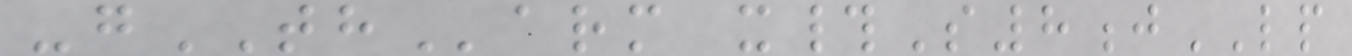-gTHarm x#S8jLP
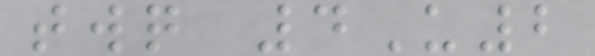twq 4U2
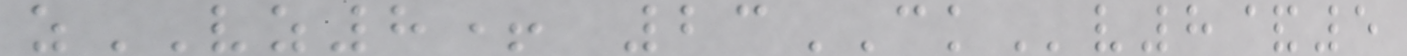zVZ8+ 23CKv8&5
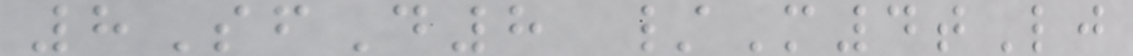8SfD8 /M4tLj
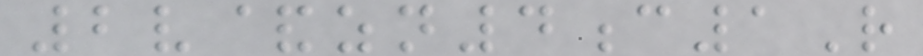2v&zn4c1R
